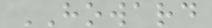HOWARD
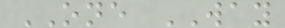ONE WAY
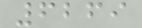6269
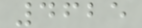4625
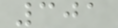301
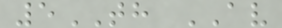5TH AV
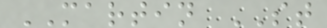MARTIN ST
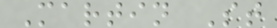Martin St
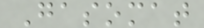Gasomat
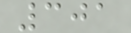301
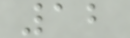12
